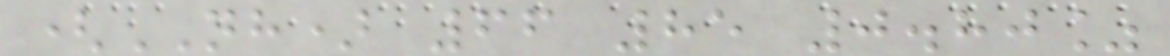(NH) 66 85 0.80%
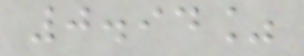0.94%
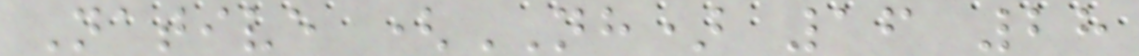Native (NH) 16 28
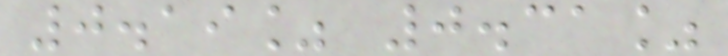0.19% 0.31%
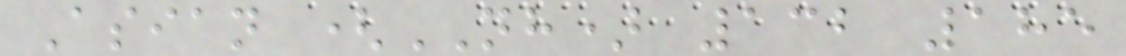Asian (NH) 132 185
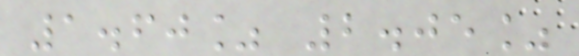1.60% 2.05%
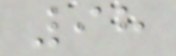98
